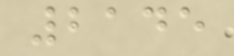2145
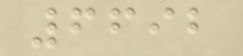6692
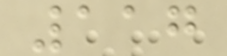117
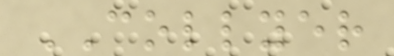COLLYER
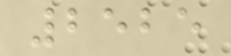2525
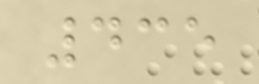435
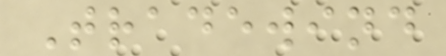Tradewind
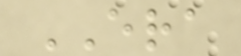ERA
